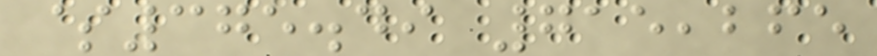$375.49 715,265
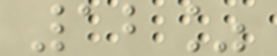12%
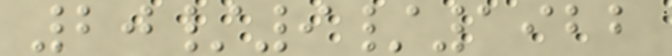20/9/1922
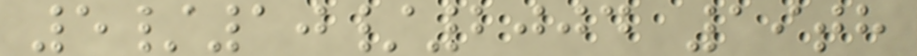5/10/2004 19th
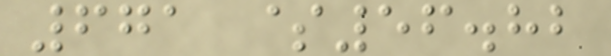671 $56.82
